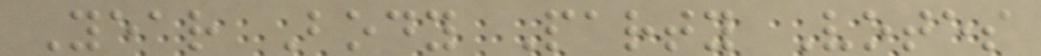Year Body Party Votes
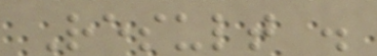Result .
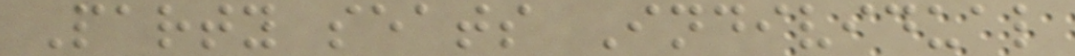Party seats Individual
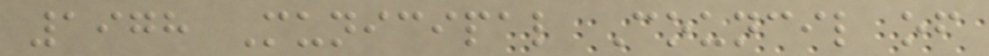1978 Municipal Council of
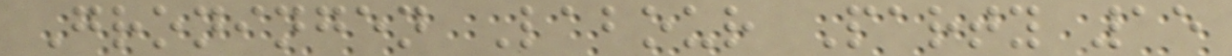Groningen Labour Party 15
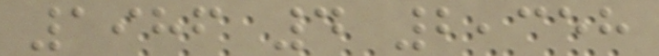1986 4 2,358
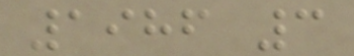1986 3
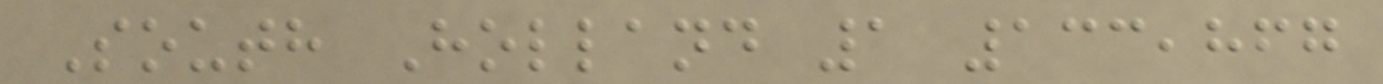South Holland 1 133,867
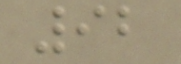92
